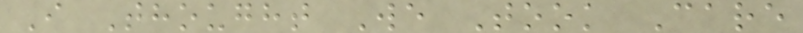I Thought We Took Care
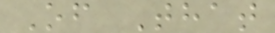Of That
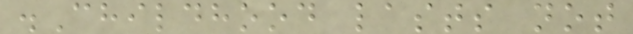.Childhood lasts not
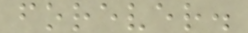forever.
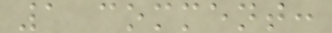1 comment:
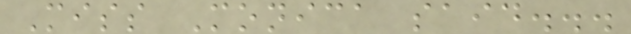Miss Monica said...
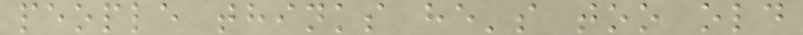people thinks he's too old
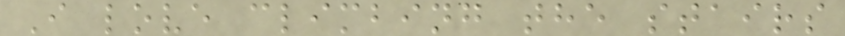I love climbing the stairs
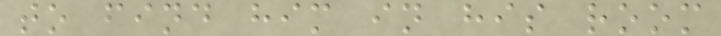to find him in his room
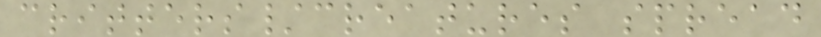critters/creatures spread
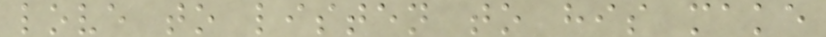love to listen to his make
